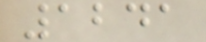1241
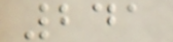241
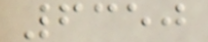6350
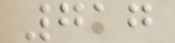717
